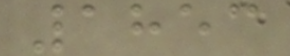1853
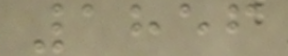1856
